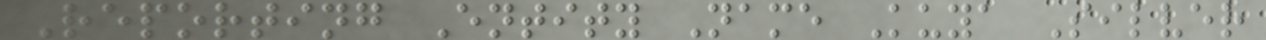Reporting Entity Name Kuya Silver
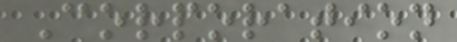Corporation
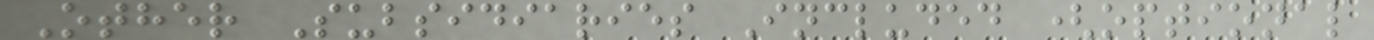Other Subsidiaries Included (optional
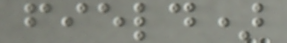field)
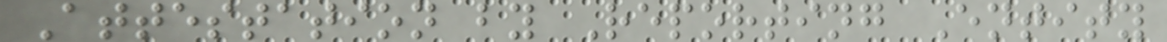Attestation by Reporting Entity
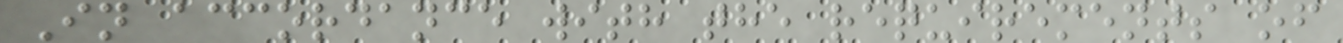In accordance with the requirements of
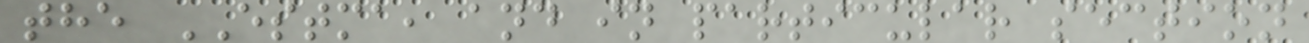the ESTMA, and in particular section
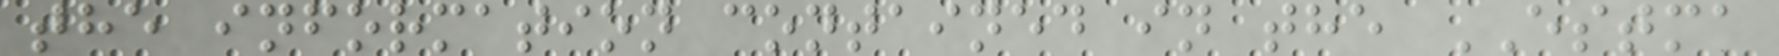the information contained in the ESTMA
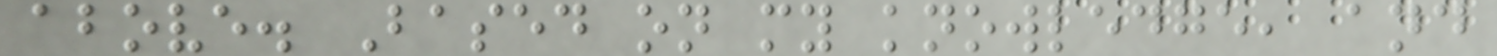above. Based on my knowledge, and
